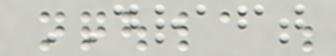DRAFT
